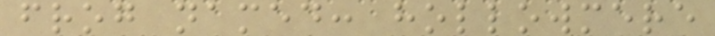frog named: hollowmere
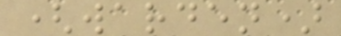(warden)
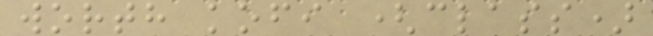worth kofi (class)
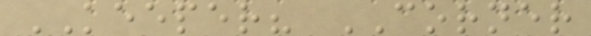KEEPER? CORNER
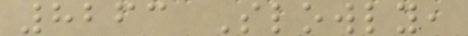8263 Slowly,
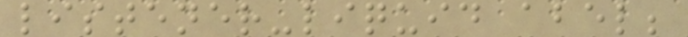listener-liquid abel;
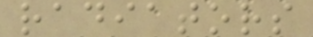radiators
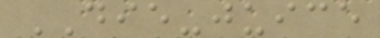DIE-juice
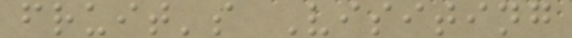fruit's Visiting
